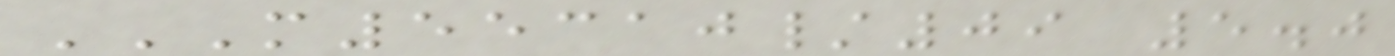M55310/09 5.0
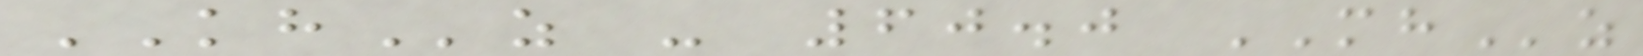KHz - 60.0 MHz
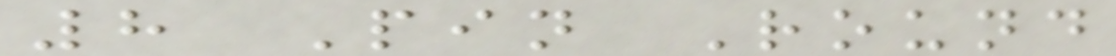8 Pin Round
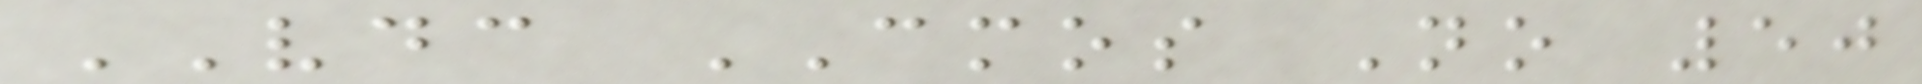VDC CMOS No 50
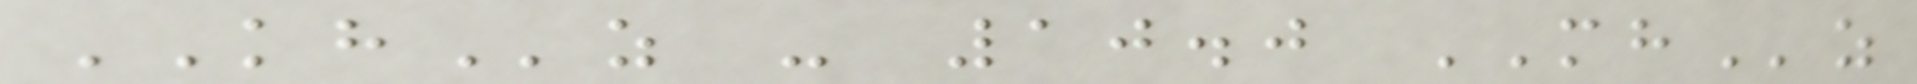KHz - 10.0 MHz
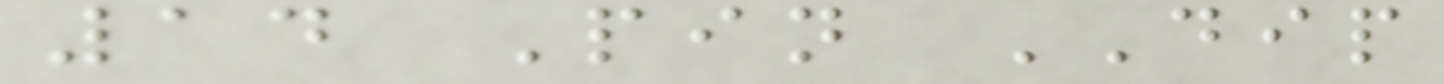14 Pin DIP
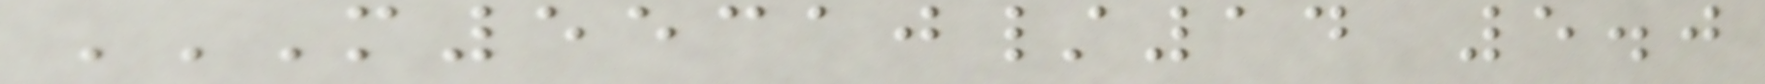M55310/14 5.0
